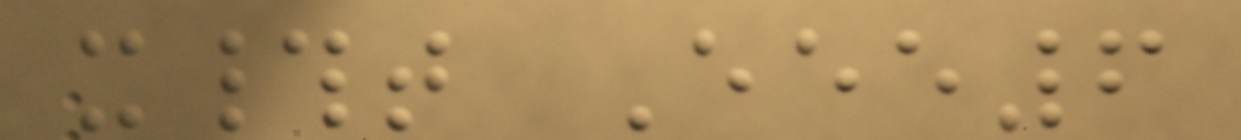x#t Eee6
